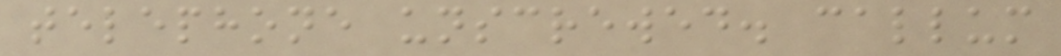telephone unscrewed. callum
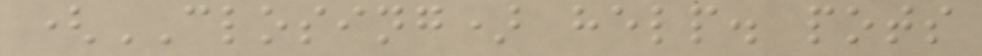(CLOSING) help. pots
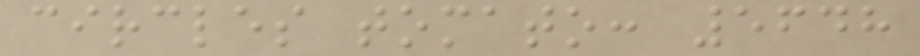circles tomato: 5648
